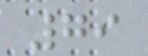79
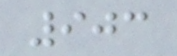903
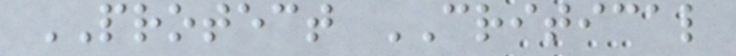PROTECT CRITICAL
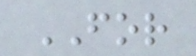FOR
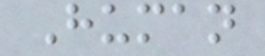Human
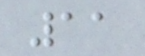11
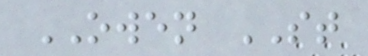OWEN ST
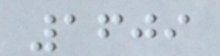1609
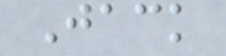Jack
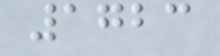1723
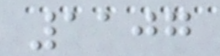1107
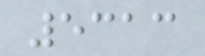5313
